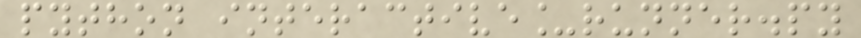python interactive_runner.py
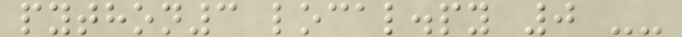python3 local.py 0 --
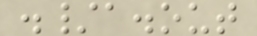./a.out
